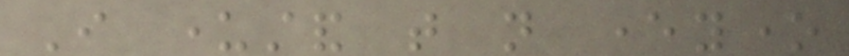I understand that not everyone
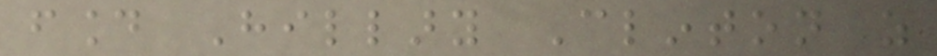found Hillary Clinton as
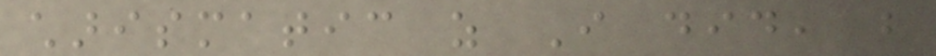charismatic as I did, but
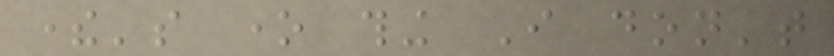there's one thing I don't
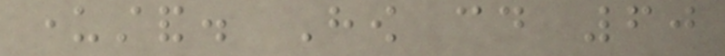understand. How could 60
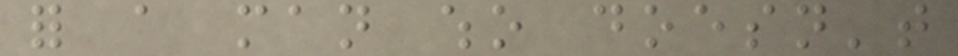for a man who doesn't
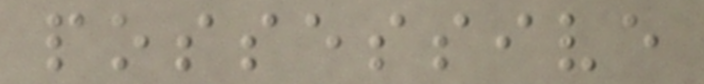possessive
